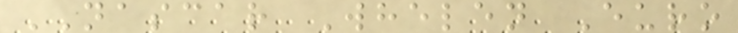NASCAR Whelen Euro
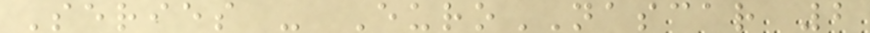Series - EuroNASCAR 2
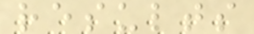results
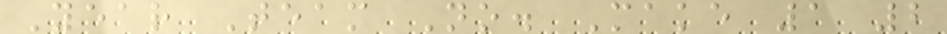Year Team No. Make 1 2
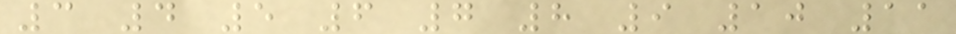3 4 5 6 7 8 9 10 11
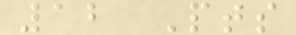12 Pts
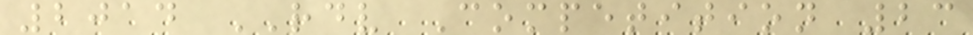2014 RDV Competition 23
